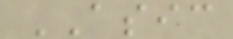ASIC
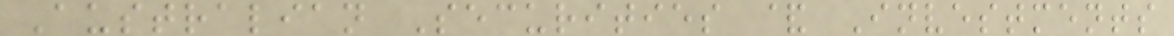Australian Securities & Investments
